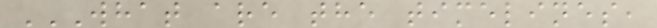WHAT ARE THE TIMELINES,
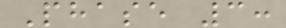Phase 3:
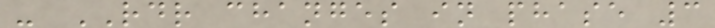- RDR changes in phase 3
